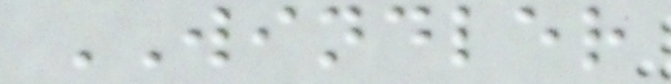WINDLER
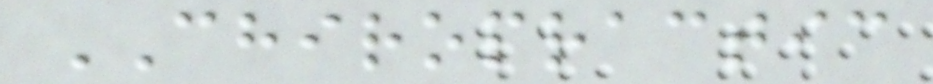CHIROPRACTIC
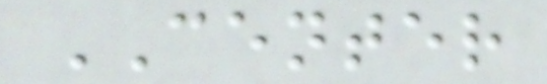CENTER
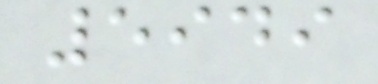5949
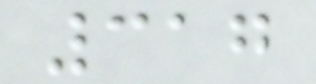317
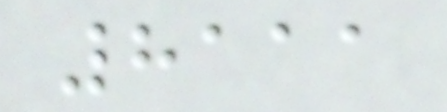8111
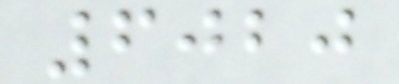6020
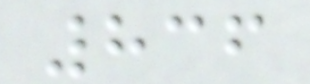836
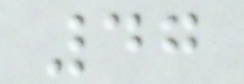47
